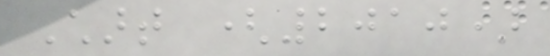Chart (2010)
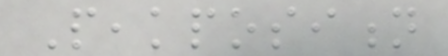Peakposition
